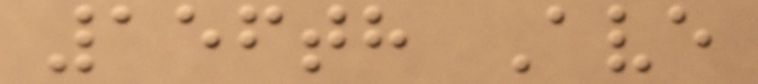156th Ave
